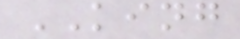KING
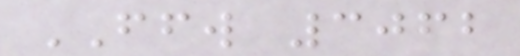FFW 3062
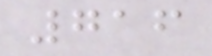716
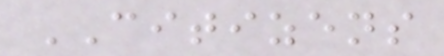CITIZENS
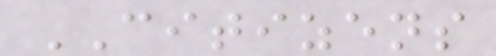CITIZENS
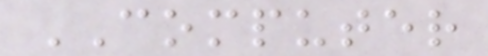COMPUTER
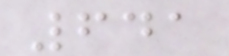641
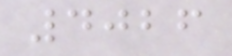4026
